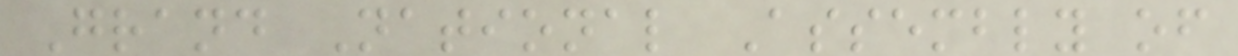Grand National Assembly of
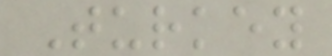Turkey
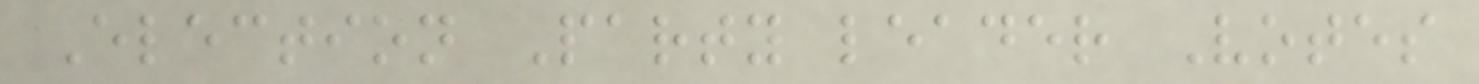Election Party leader Votes
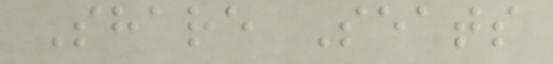Share Seats
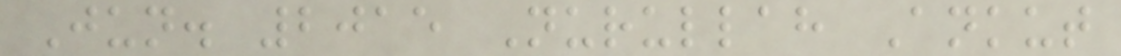Jun. 2015 Nurullah Ankut
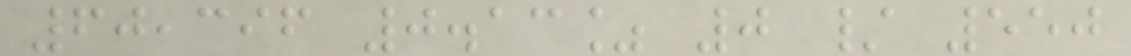60,396 0.13% 0 / 550
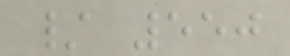/ 550
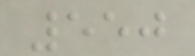550
